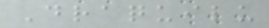Draquilu
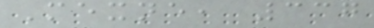Mexne, 337
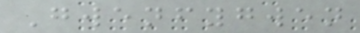Gwenfygwen
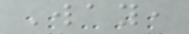Way,
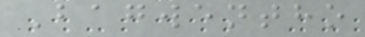Bagwentho
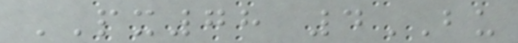PX78 4BU
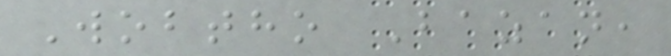Wobtho Bazan,
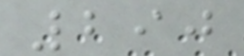290
